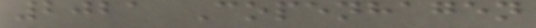2021 Copenhagen
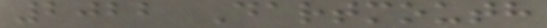2022 Dartmouth
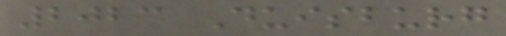2023 Duisburg
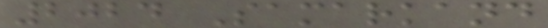2024 Samarkand
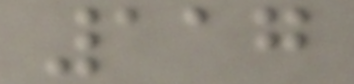117
